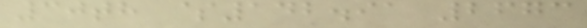30th $142.91 2673
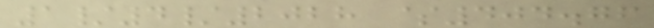1/4/2028 $404.76
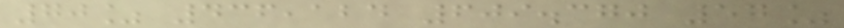70% 436,124 609.370 57%
